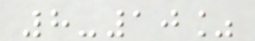8-10%
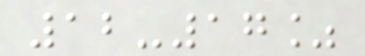12-17%
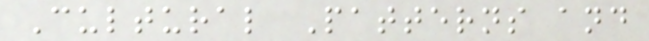Cultural Patterns and
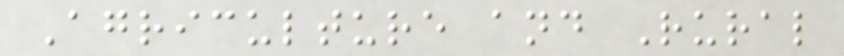Agriculture and Rural
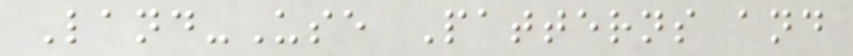Land-Use Patterns and
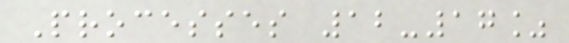Processes 12-17%
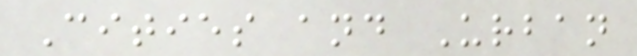Cities and Urban
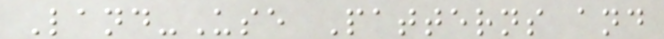Land-Use Patterns and
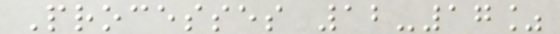Processes 12-17%
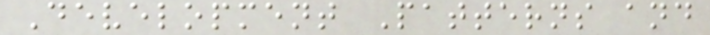Development Patterns and
